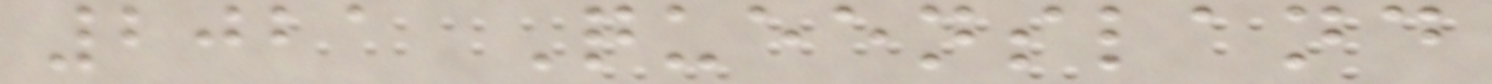2021 Queensland
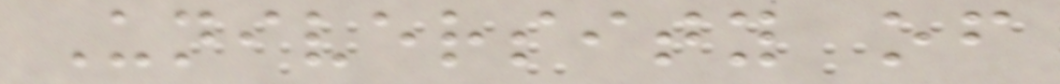University of
